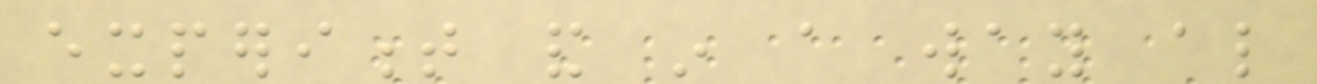experiment and in a way also
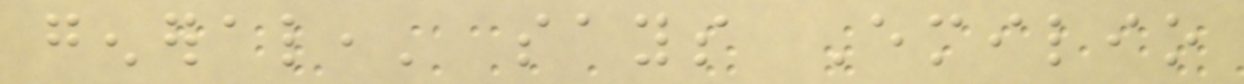general,' says Emilio
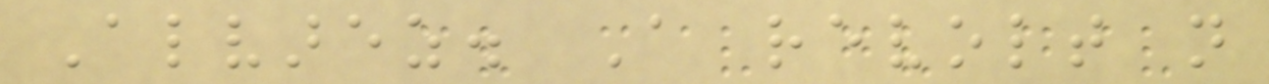Alvarez. A revolt not
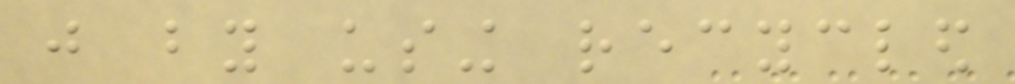just by using recycled
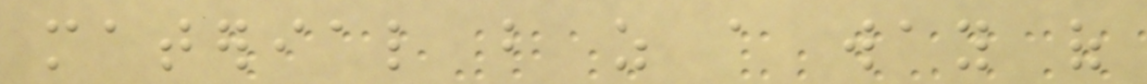material but as a way of
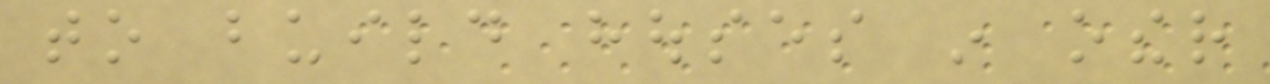to build houses in other
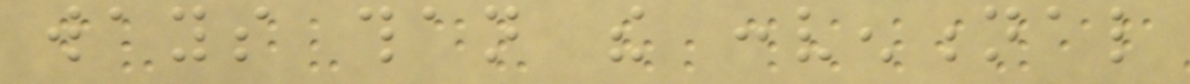ways than the conventional
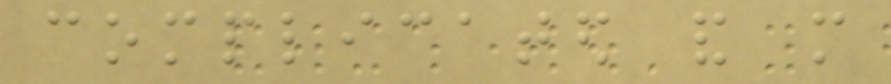complicated and more
